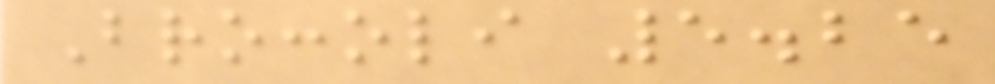Broccoli 5.25
